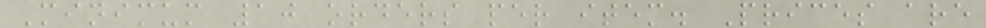Minimum 10 orders per item. Prices are
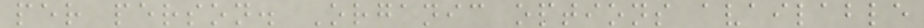per person. Organic options available
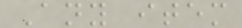Any item
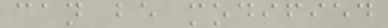can be modified
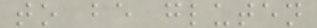to be gluten
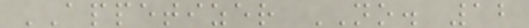APPETIZER NO. 12
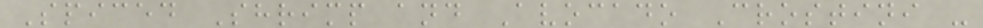Spiced Shrimp and Avocado Crostini -
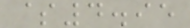$4.95
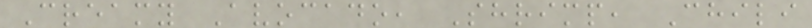Creamy Avocado, Shrimp, Chili
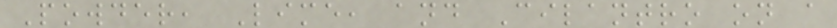Powder, Lime, and Cilantro on a
